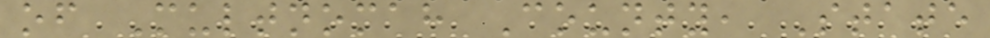of Multnomah County, State
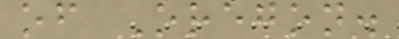of Oregon.
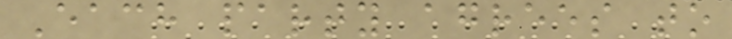Each party agrees to
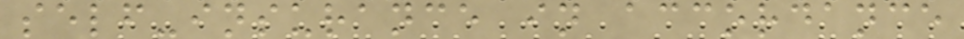self-insurance in accordance
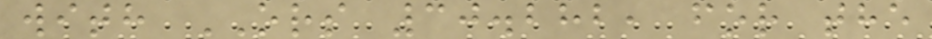with ORS 30.282, for the
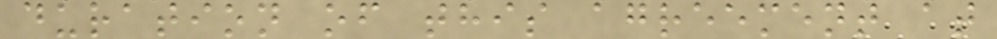duration of this agreement at
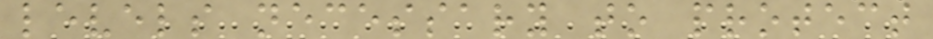levels necessary to protect
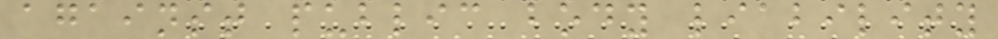against public body liability
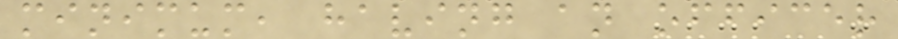minimum, having an officer
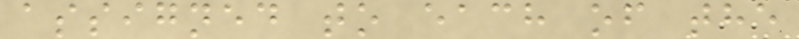assigned to each of the
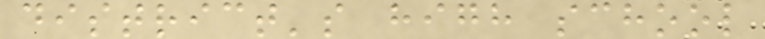district's high school
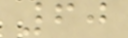60
